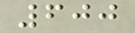600
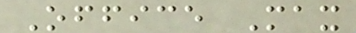Office Max
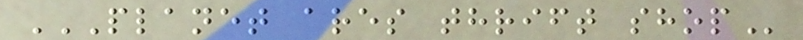PLANET ARES THRIFT SHOP
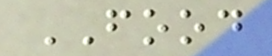FOOD
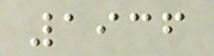1936
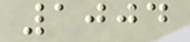1004
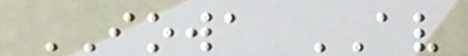IOWA AV
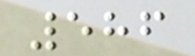586
